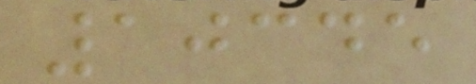10345
